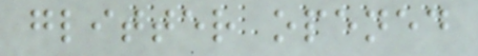glitter opened
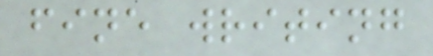fine writing
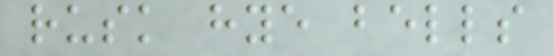rusk hye bells
